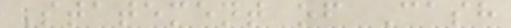Statement of Cash
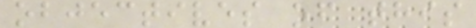objectives of this
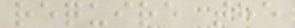require the
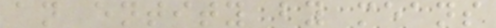an entity by means
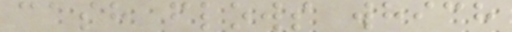cash flows which
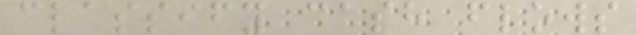classify cash flows
